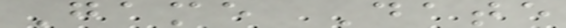Game Date
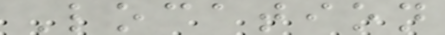Location
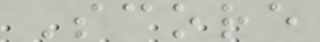Score
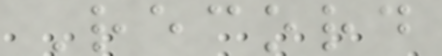Record
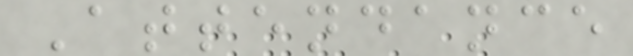Attendance
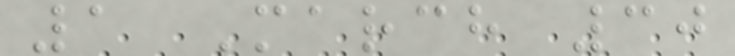1 March 30
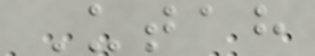Utah
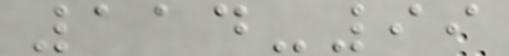114-99
